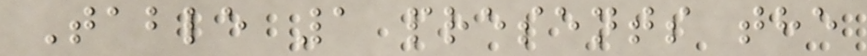Table 1 presents the
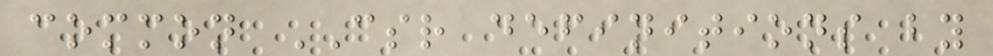common CSR definitions by
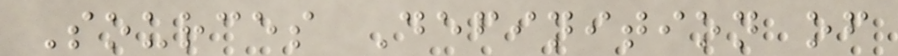Sources Definition of
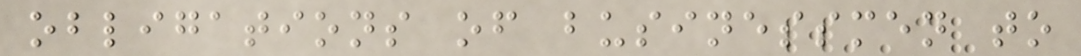obligations of businessmen to
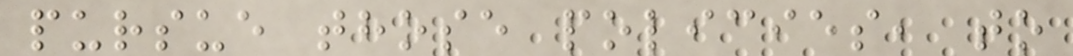pursue those policies, to
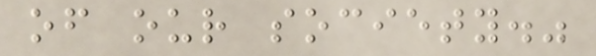of our society."
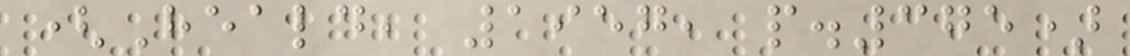(Heald, 1957, p.375)
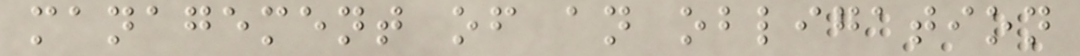management of an obligation
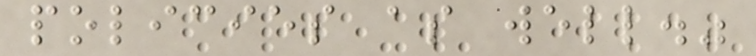policies as well."
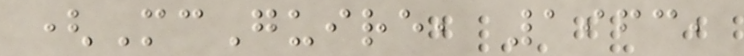(McGuire, 1963,
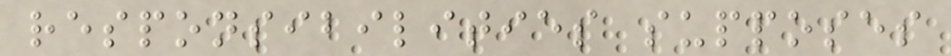responsibilities supposes
